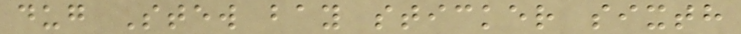dug Stew bay sticker sixth
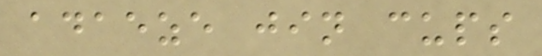adaeze jin cups
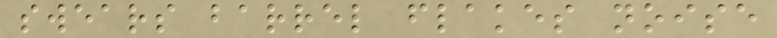swears barrel flakes noise
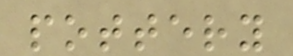pottery
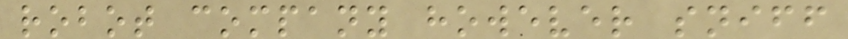robot company however sniff
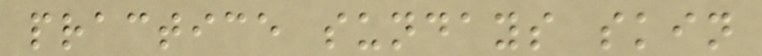practice sundays skin
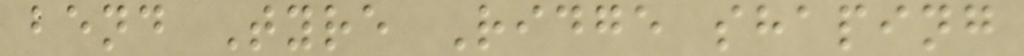bend Tyre Ridge shaping
